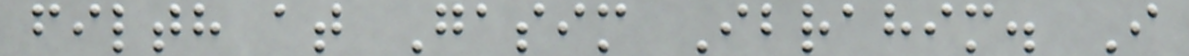filth at Gasim Ibrahim. I
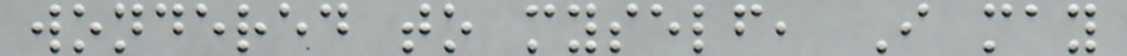wondered to myself, I may
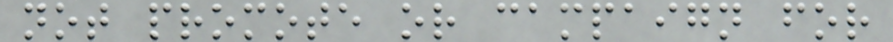not promote or campaign for
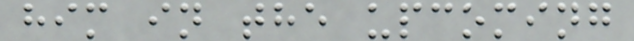him in the upcoming
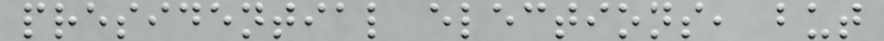presidential elections, but
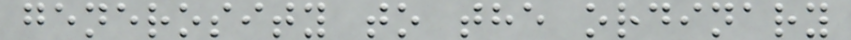generosity to the ordinary
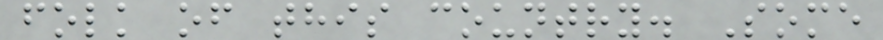folk of this country. Some
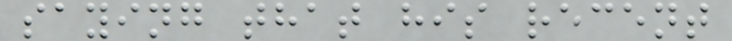saying that his recent
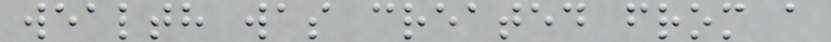wealth was created from a
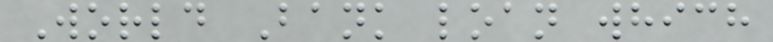World Bank loan which
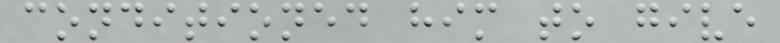conditioned him to give
